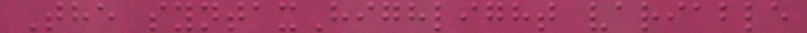The syntaxHighlight variable
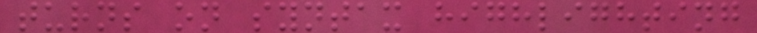turns on syntax highlighting
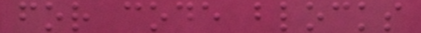for code blocks
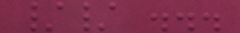// ...
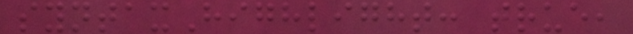syntaxHighlight: true,
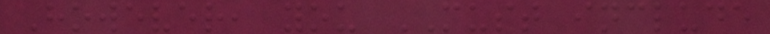However, you MUST include
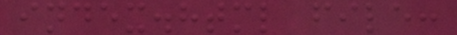index.html file:
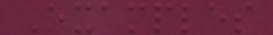Examples
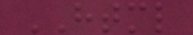HTML
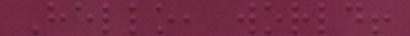Hello, world!
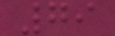79
